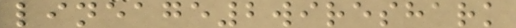lineage2wireshark
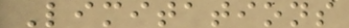Limitations
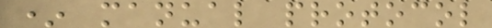* manual protocol
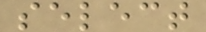select
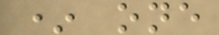* one
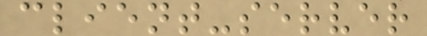client-server
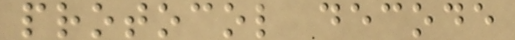protocol decode
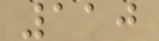110
